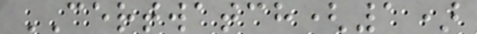CERTWATCH(1)
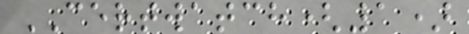CERTWATCH(1)
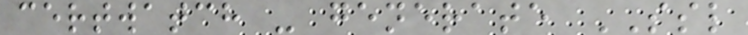certwatch - generate SSL
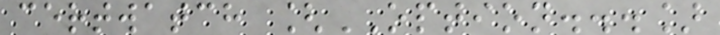certwatch [OPTION...]
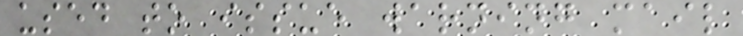used to issue warning mail
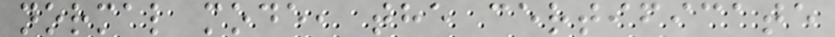normal mode, the certificate
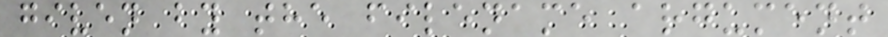given by the filename argument
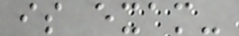is exam-
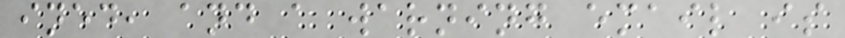ined, and a warning email is
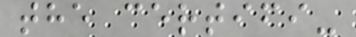the certifi-
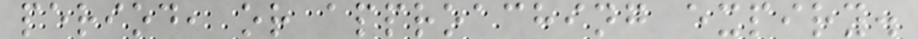period, or approaching expiry.
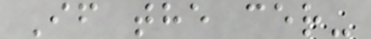If the cer-
